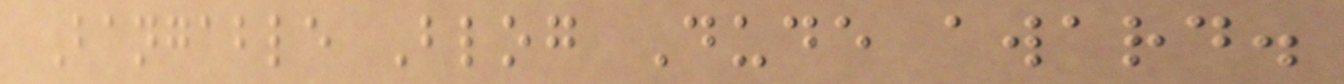Bangable Blog Dude award.
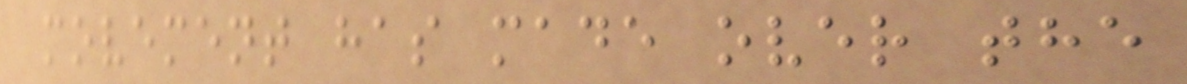movement has made over the
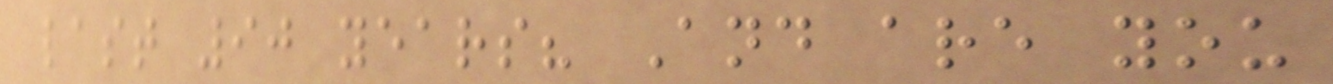last 90 years? And are you
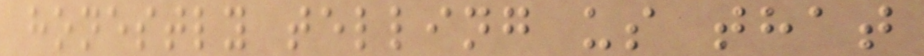honestly telling us that
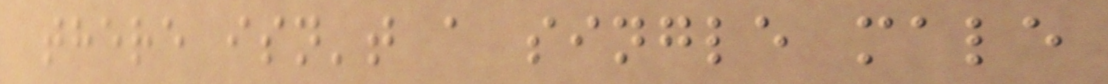there isn't a single male
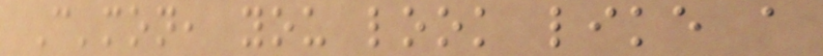C'mon, you look like a
